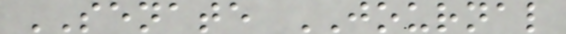SENATE JOURNAL
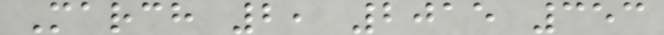March 2, 2015 353
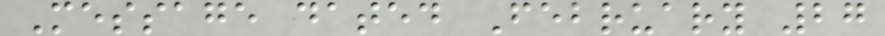Message dated February 27
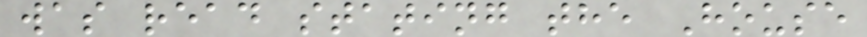was read stating the House
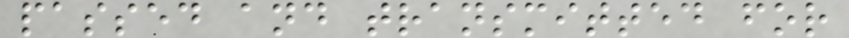passed and transmitted for
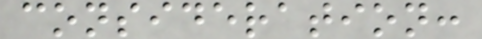consideration:
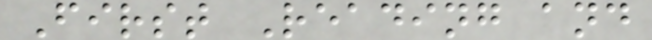First Reading and
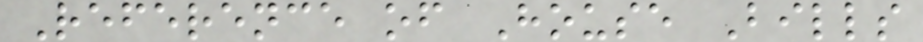Reference of House Bills
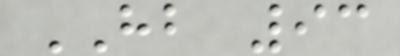HB 93
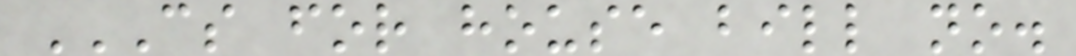CS FOR HOUSE BILL NO.
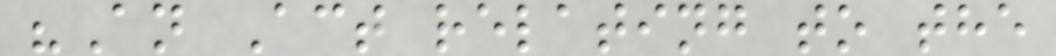"An Act relating to the
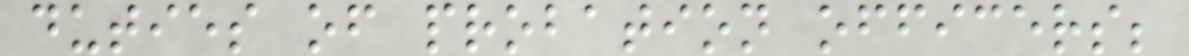duties of probation officers;
